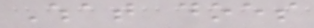What does
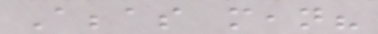Abbas mean?
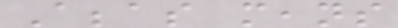Abbas means
